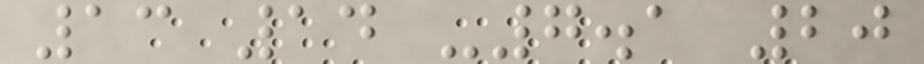13 14 -7.1 20
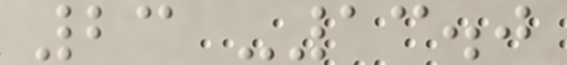23 -13.0
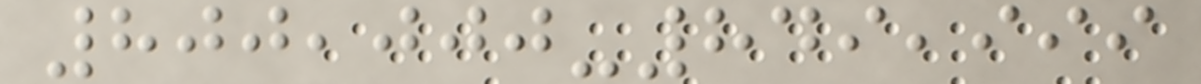800,000-849,999
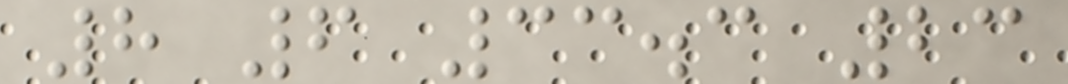8 6 33.3 23
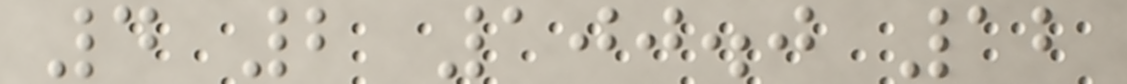4 2 100.0 12
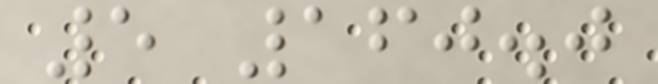5 160.0
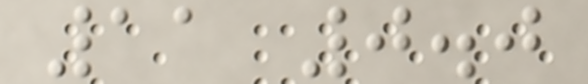11 0.0
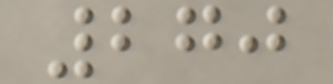270
